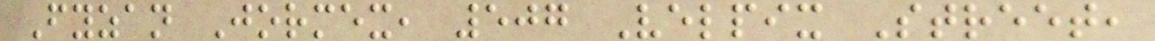Fyzan Jormex, 507 Velpix Street,
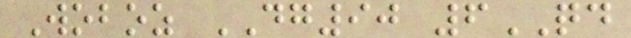Woboz DG90 6QD
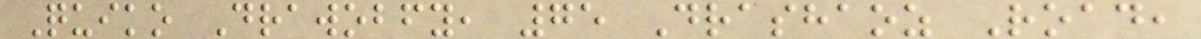Quiko Drawobfy, 75 Drashaoz Road,
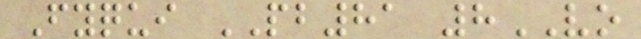Fyqui PB81 8VO
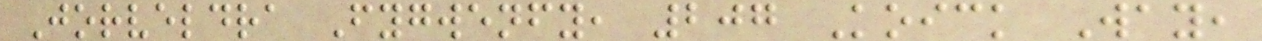Jorveldra Fygwenfy, 207 Koick Way,
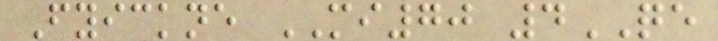Fyickne MI70 4QE
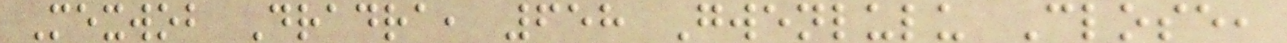Mexwob Dradra, 658 Gwenlulu Close,
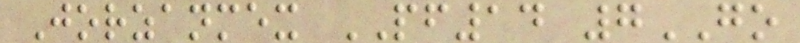Jorzanmex PF14 7GO
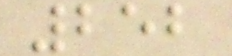252
